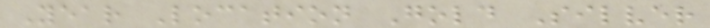Year Location Gold Silver
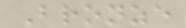Bronze
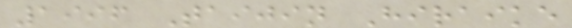1996 Taijin Hiraike
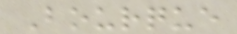Bourque
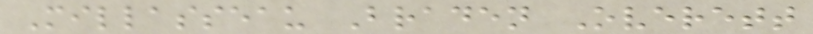Millasseau Braden Overett
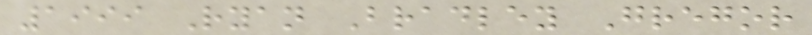1999 Ryan Bradley Gregor
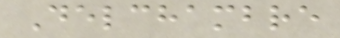Delchambre
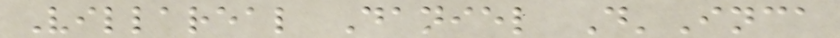Villareal Daniel D'Inca
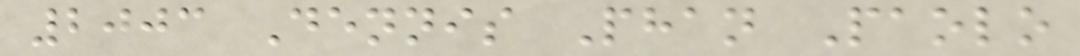2003 Dennis Phan Paolo
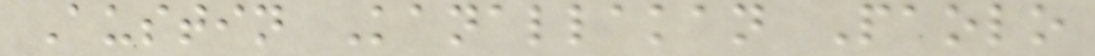Austin Kanallakan Paolo
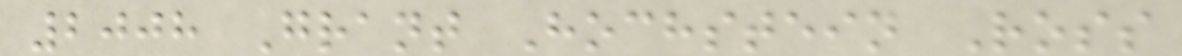2008 Grant Hochstein Ross
